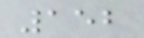152
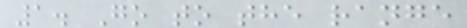1. Go to the range
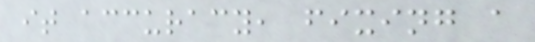it accuracy, fixing a
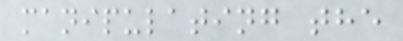manipulating the
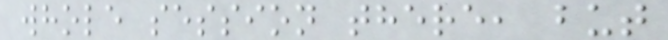whole session there, but
